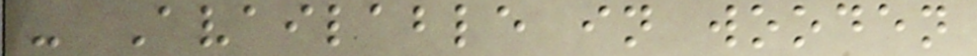- Available in wooden
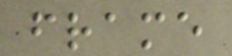frame
